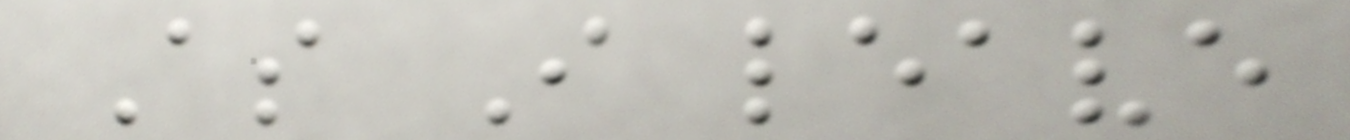As I leave
